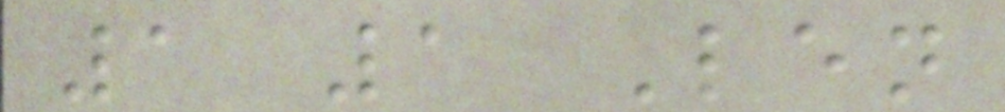1 1 Len
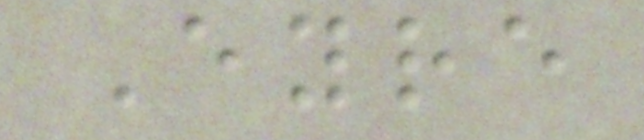Eyre
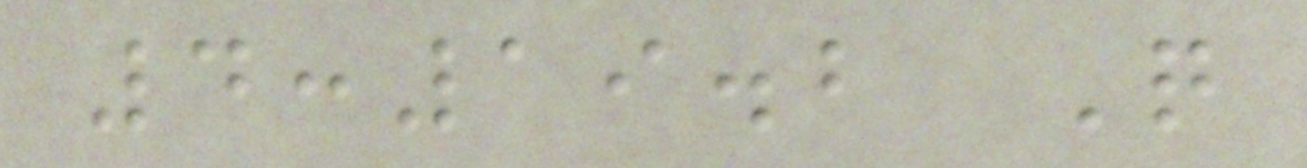4:19.2 Q
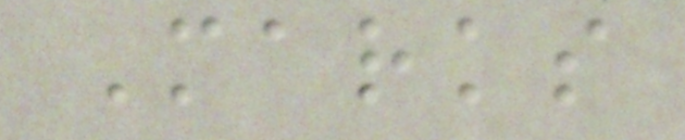Marks
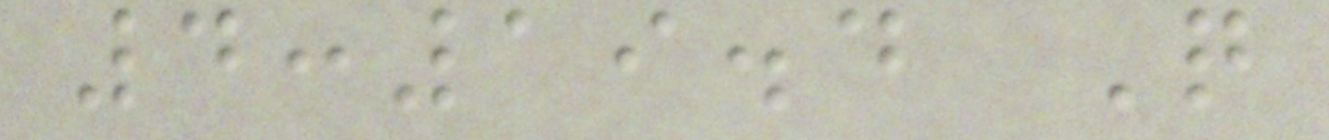4:19.4 Q
